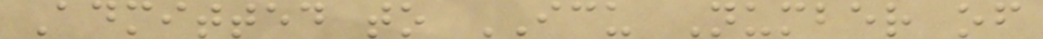Admitted to ICU Number of
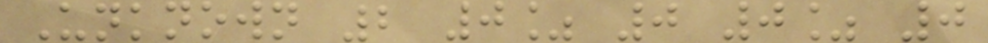Unknown 2 0% 0 0% 0
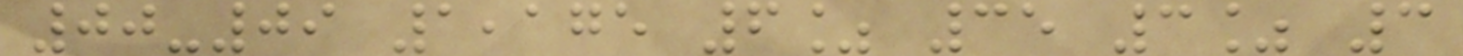00-09 1,175 6% 35 3% 3
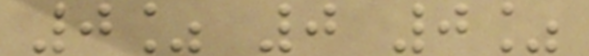0% 0 0%
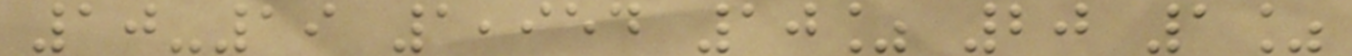10-19 1,954 10% 20 1%
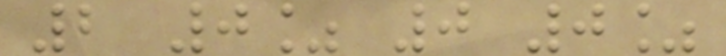2 0% 0 0%
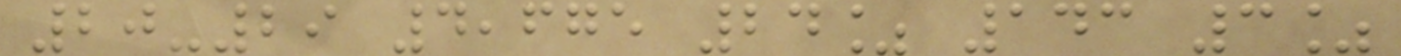20-29 4,675 24% 143 3%
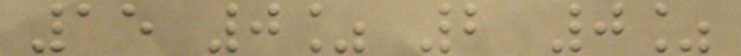15 0% 2 0%
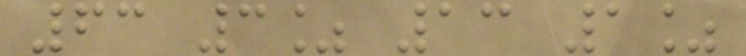63 3% 13 1%
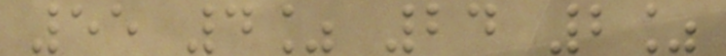55 4% 24 2%
